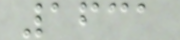1631
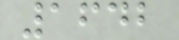1642
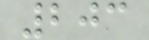203
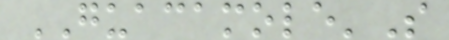GUACAMOLE'S
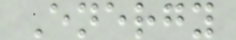Energy
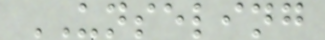UNSELING
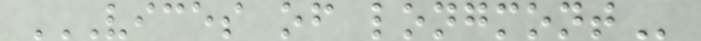VICES OF LONGMONT
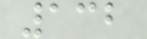132
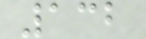132
